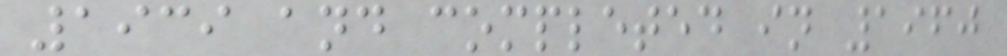1939 and completed in 1960
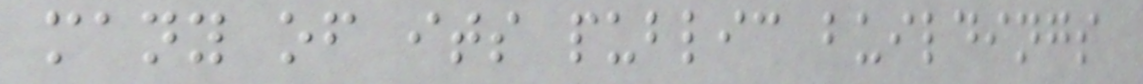many of its public buildings
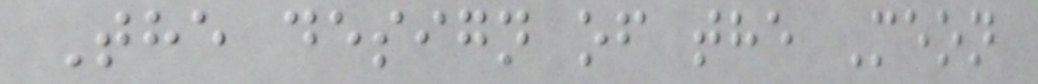The design of the Meon
